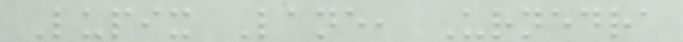Lupix Lane, Urnedra
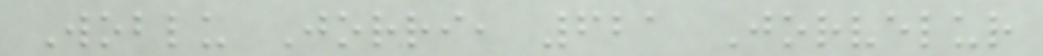Woblu Jorri, 621 Jorvelur
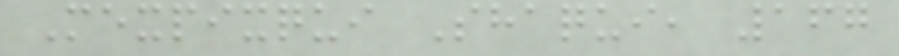Mexpixqui Shaqui, 167
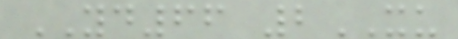YD66 2XU
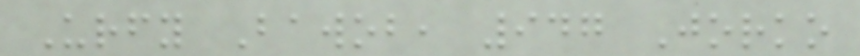Urfy Bawob, 947 Jorko
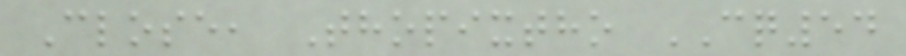Close, Thopixtho CQ54
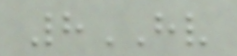8HV
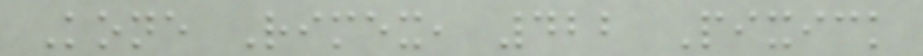Kone Rimex, 422 Pixick
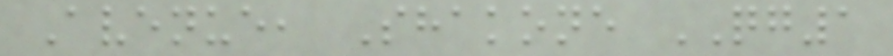Avenue, Shakone QG1
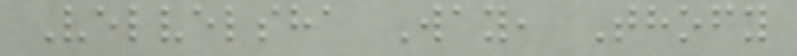Velvelsha Way, Thofy
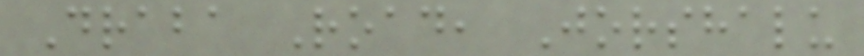Draba Road, Jorshalu
